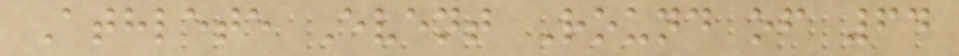Athlete Event Round of 64
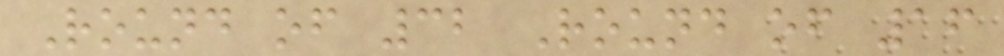Round of 32 Round of 16
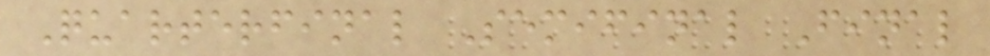Quarterfinal Semifinal Final
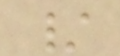/
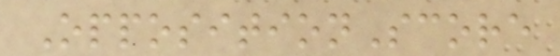OppositionScore
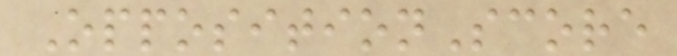OppositionScore
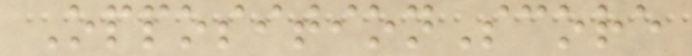OppositionScore
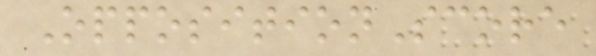OppositionScore
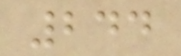244
